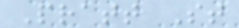Pratt St
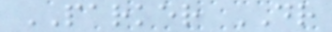PARKER DR
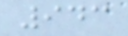943
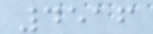4516
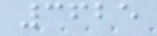3625
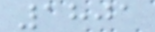1801
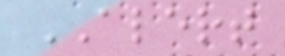ALERT
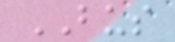BUS
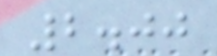2.00
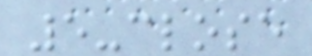5-close
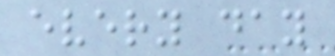every day
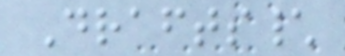Drafts\
